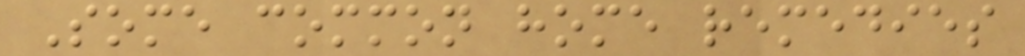Some common home remedies
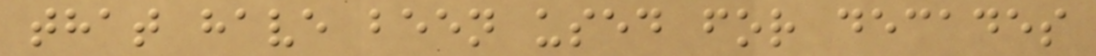that have been used for decades
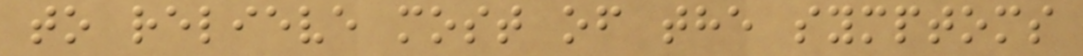to relieve most of the symptoms
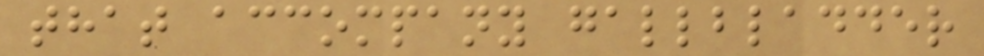that accompany gallbladder
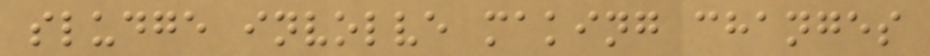sludge involve making changes
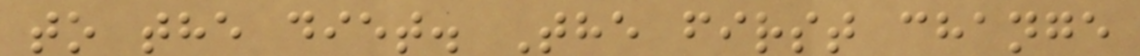to the diet. The first change
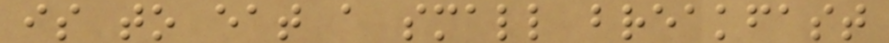is to eat a small breakfast
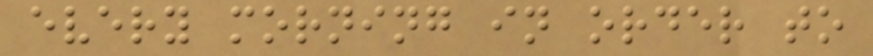every morning in order to
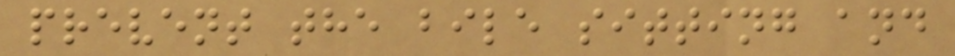prevent the bile sitting and
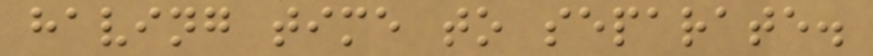having time to separate.
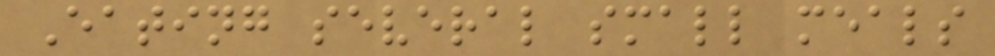Eating several small meals
